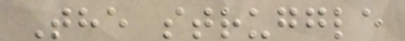The struggle
